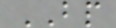BP
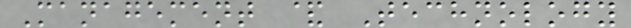Management & Technology
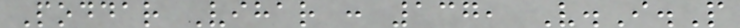Poddar Vihar : 137, V.I.P
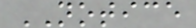NOTICE
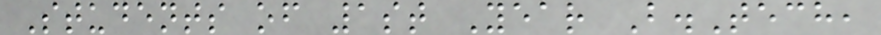Students of 1st Year B.Tech,
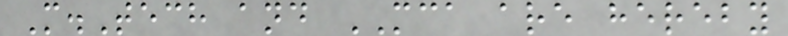M.Tech and MCA are hereby
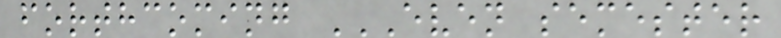forthcoming EVEN SEMESTER
